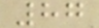87
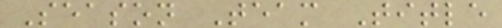Season Team Title
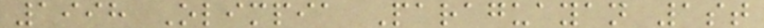1998 Olimpia Paraguayan 1st
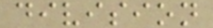division
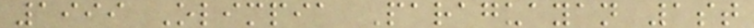1999 Olimpia Paraguayan 1st
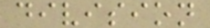division
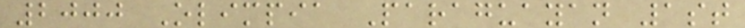2000 Olimpia Paraguayan 1st
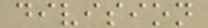division
